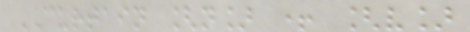CURTAIN [n] + [v]
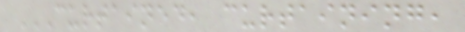CURTAINED, CURTAINING,
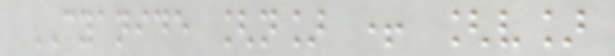CYANIDE [n] + [v]
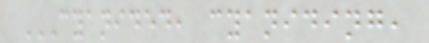CYANIDED, CYANIDING,
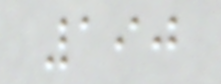190
